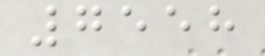7558
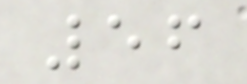56
